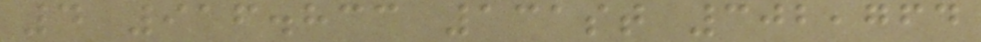4 916.833 131st 302,764
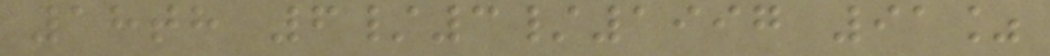18th 6/3/1997 91%
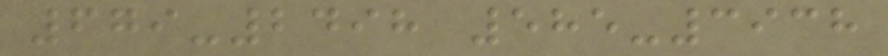679-2498 585-3938
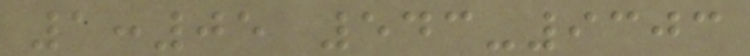1:05 543-9303
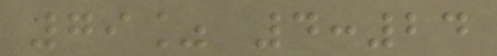79% 4:24
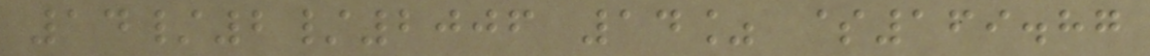14/2/2006 14% $169.87
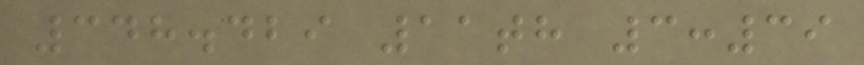348.429 11th 3:39
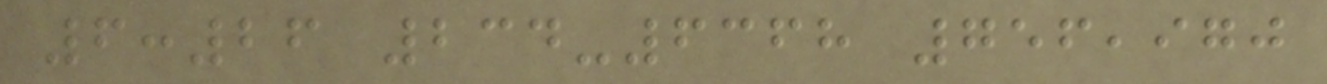6:26 234-6368 756,970
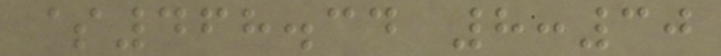$468.34 8:30
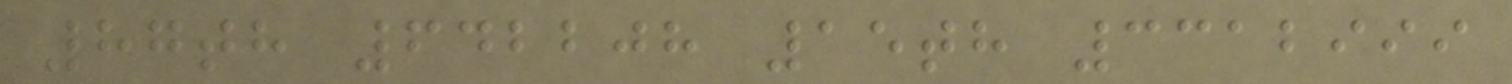87th 642208 15th 3312999
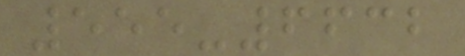555-6632
